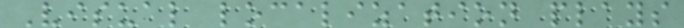Visual localization plays
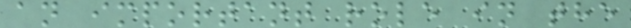an important role in the
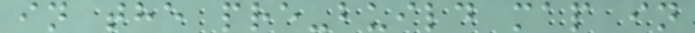in the pre-build map in
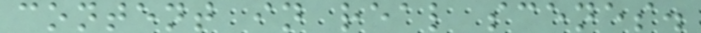content in real scenes.
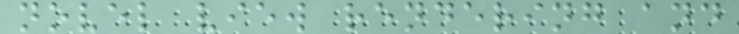novel view rendering and
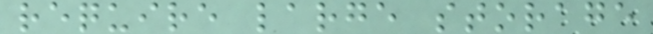require large storage
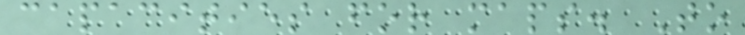capacities for maps. To
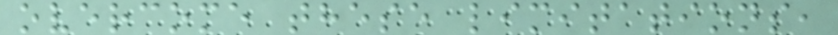overcome these limitations,
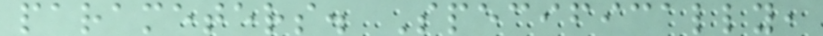parameters. Specifically,
